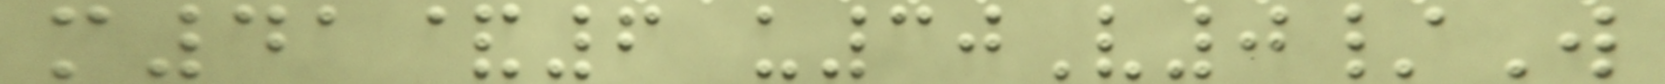m41&6 u30V0/W
